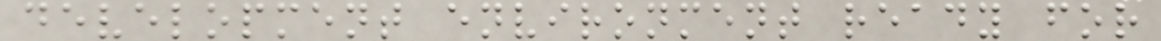development environment ready for
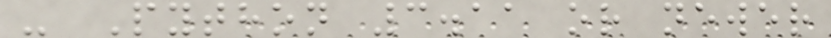- Python 3.11 or newer
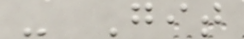- Git
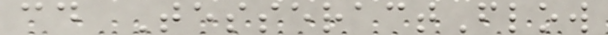cd TesseractFlow
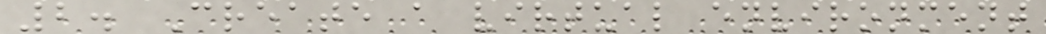2. Create a virtual environment
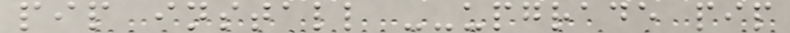pip install --upgrade pip
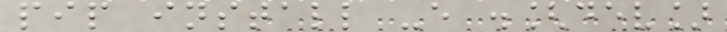pip install -e .[dev]
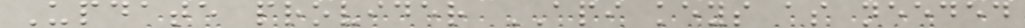Update provider API keys as needed
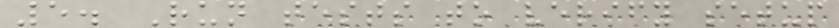5. Run tests to verify setup
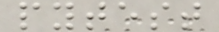pytest
